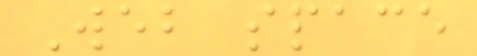Web space
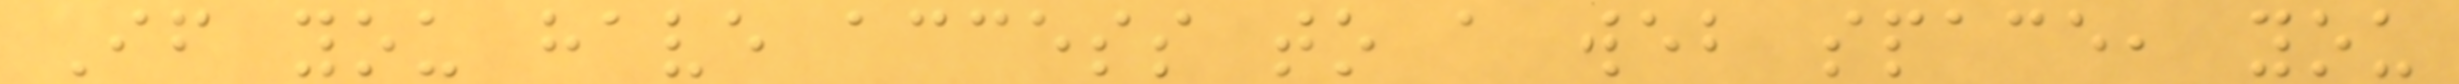If you have access to a web space, you
